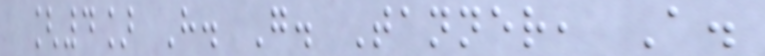[4] H. G. Tanner, A.
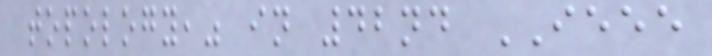topology," in 42nd IEEE
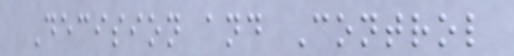Decision and Control
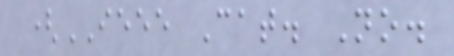(IEEE Cat. No.
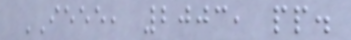IEEE, 2003, pp.
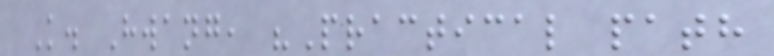K. Hwang, "Practical path
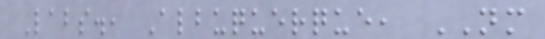Labs., Albuquerque, NM
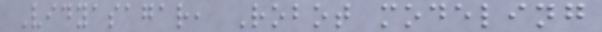Vidyasagar, Robot modeling
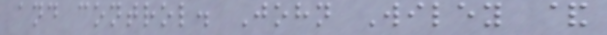and control. John Wiley &
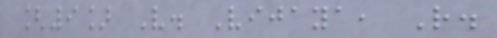[9] V. Vijaya, R.
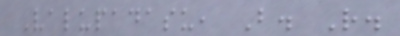Valupadasu, B. R.
